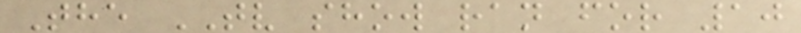The TV show ran for 10
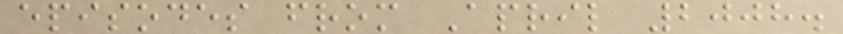episodes from April 2008.
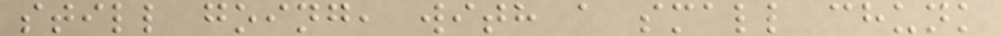still going, with a small chunk
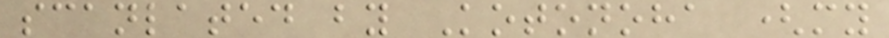scanlated by Kotonoha (my
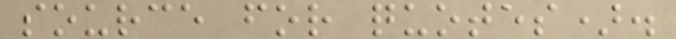source for quotes).
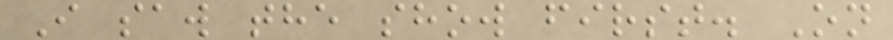I saw the show first. On
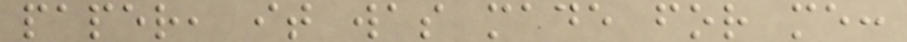paper, it was made for me:
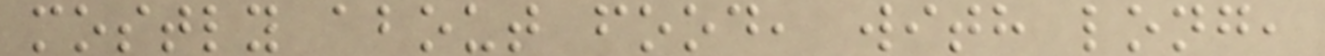mostly about food, with long,
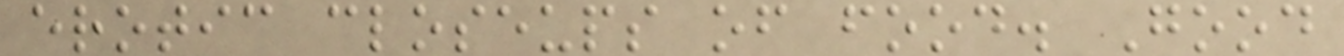erotic closeups of food. Good
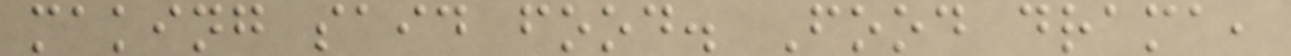making said food. Food drama,
